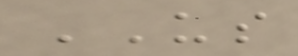US
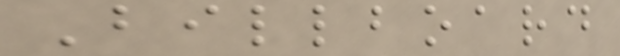Billboard
